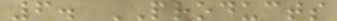6. PRODUCTS
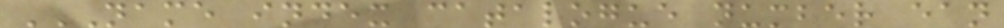NAME INDEX CATALOGUE NUMBER EAN
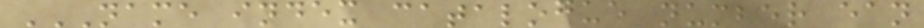NAME INDEX CATALOGUE NUMBER EAN
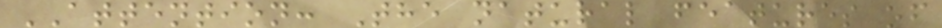ATTENTION: The natural features of
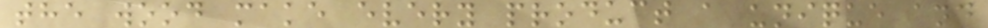the wood make every product a unique and
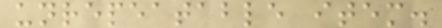unrepeatable item.
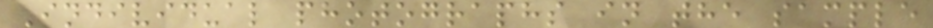Individual photographs in the sample
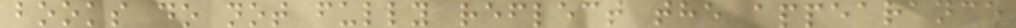books do not fully reflect the appearance
